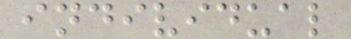individual
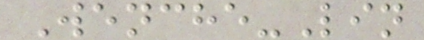Wenche-Lin
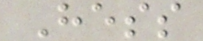Hess
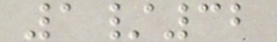1/32
